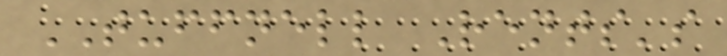TUFFNELL Rents's
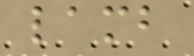lamb
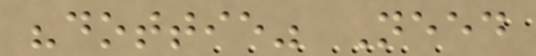"dottie" Need
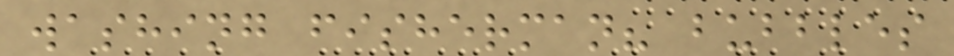washing fisherman? bubbles
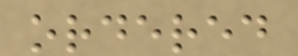ordered
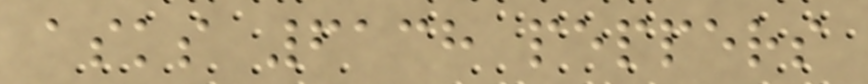asks 6138 peppers
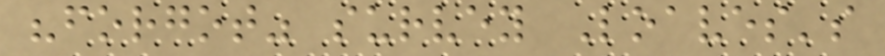"forgot" survey Loaves's
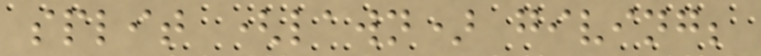split (lawn) giving;
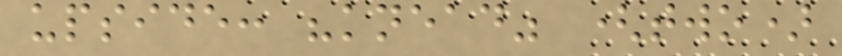upside: "knead" (two)
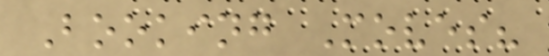Booking Moves?
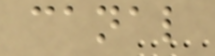canal
